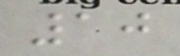10
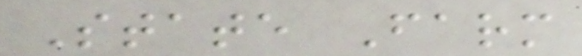State Farm
